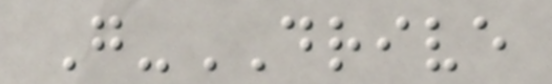G-DRIVE
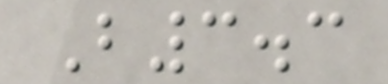B3.3
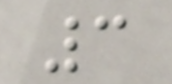3
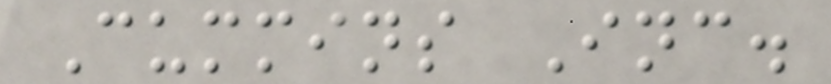Cummins Inc.
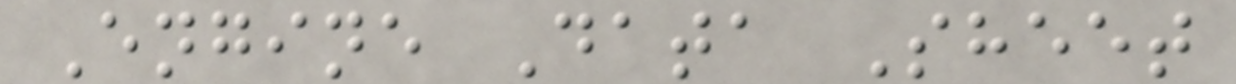Engine Data Sheet
